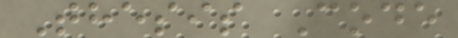Thesis Code
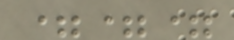===
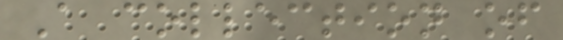A collection of
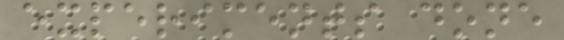experiments done
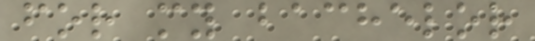for my bachelor
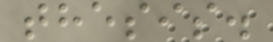thesis.
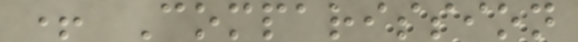+ Comparission
